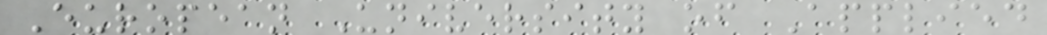European University of Applied
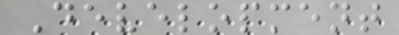Development
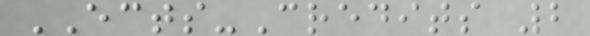ECTS-Credits 2
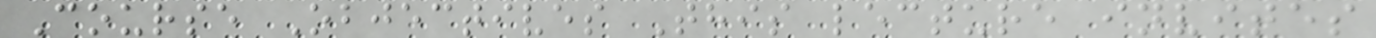Course Objectives This lecture invites
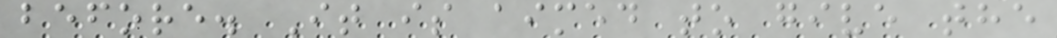before. It is aimed to give the
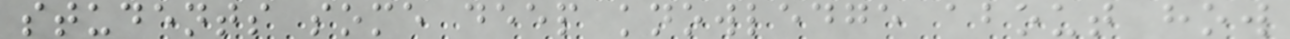students some deep knowledge about how
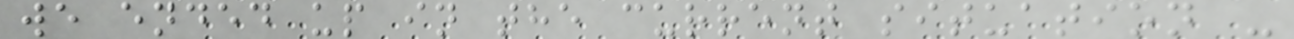we ended up in the current situation -
